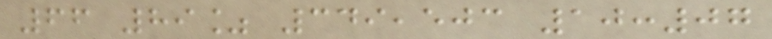66 89% 349,503 10:07
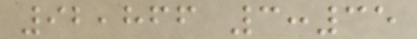92,866 3:35
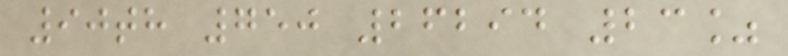90th 750 26294 23%
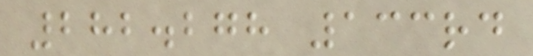282.278 133rd
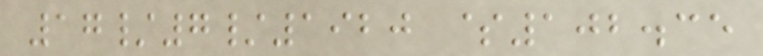17/7/1920 $102.35
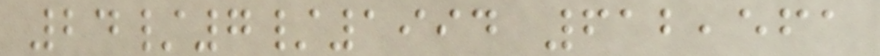24/7/1994 612,561
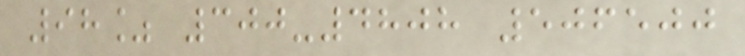98% 300-4808 506500
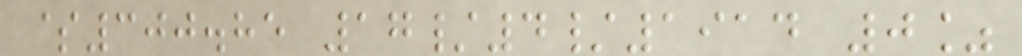$300.85 17/4/1914 0%
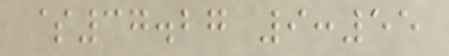$37.27 9:55
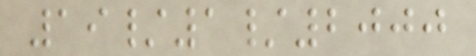19/1/2000
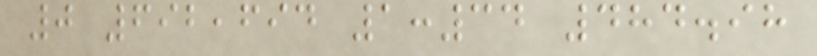0 692,694 1:34 484.98
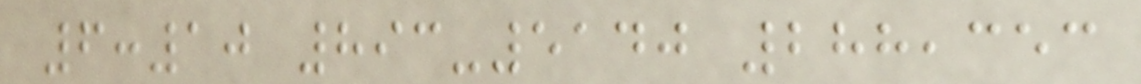6:10 893-5140 288,353
